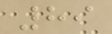89
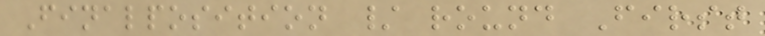Finalposition / round First
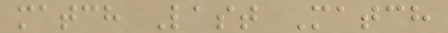match Last Match
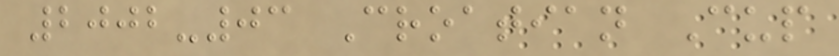2002-03 Croatian Cup
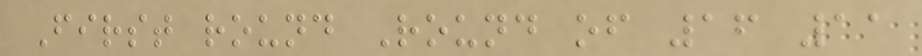First round Round of 16 11
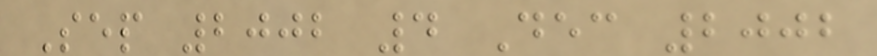Sep 2002 4 Dec 2002
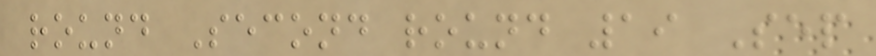round Second round 19 Sep
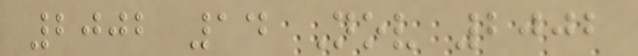2002 14 Nov 2002
